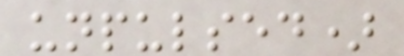unpulsed)
